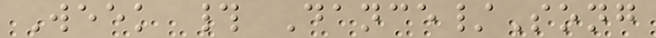Week # Dance/Song
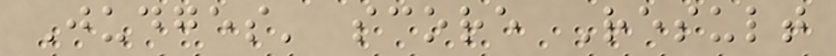Judges' score Result
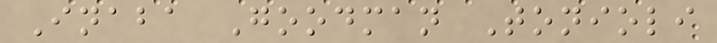Inaba Goodman Tonioli
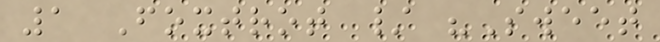1 Foxtrot / "Sweet
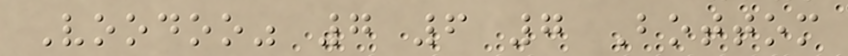Voodoo" 7 6 7 Bottom
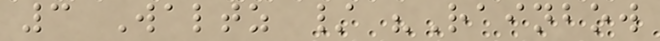3 Waltz / "Rainbow
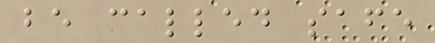be called safe
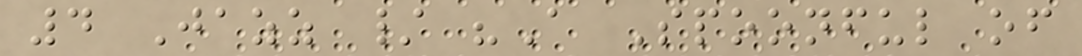4 Jazz / "A Spoonful of
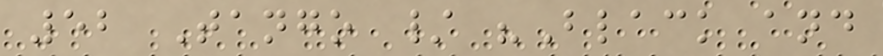52 Tango / "Black and
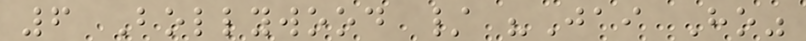6 Bollywood / "Jai Ho"
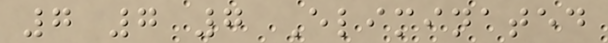7 7 7 Eliminated
